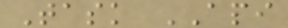Task API
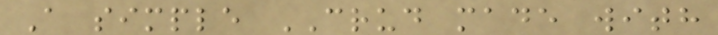A simple CRUD made with
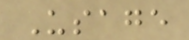Usage
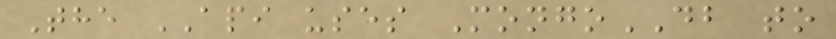The API uses MongoDB to
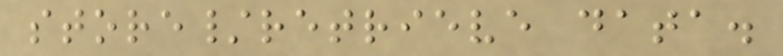store/retrieve data.
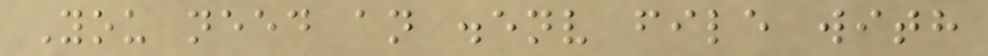You need an .env file with
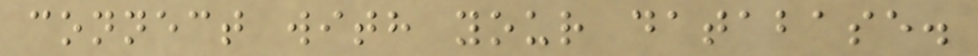connect with your database.
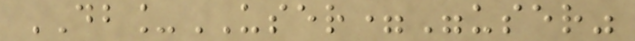DB_USER="user"
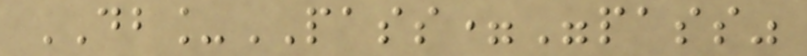DB_PASS="pass"
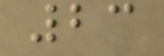23
